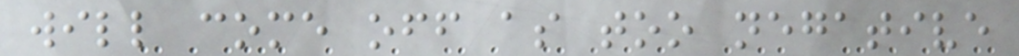will come off as too negative
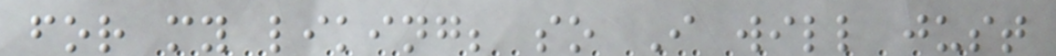for my liking; so I will just
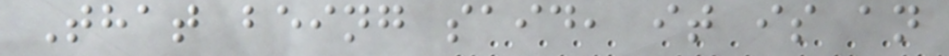That being said, it is an
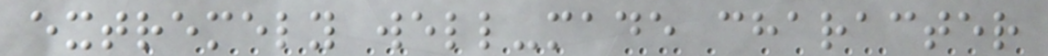extremely well-made character
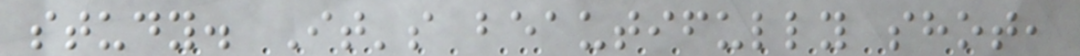study. It's beautifully shot,
